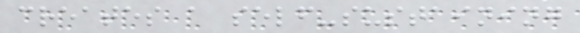creates a self-sustaining
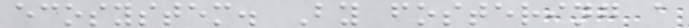ecosystem. By fostering a
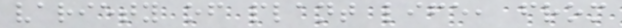variety of plant life, from
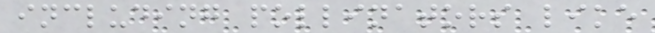including pollinators like
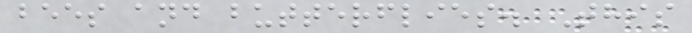bees and butterflies. This
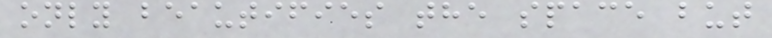only beautifies the space but
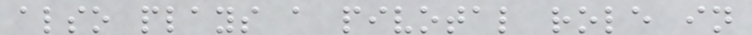also plays a pivotal role in
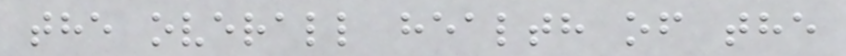the overall health of the
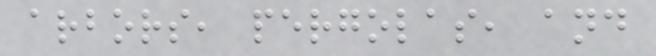arbors, pergolas, and
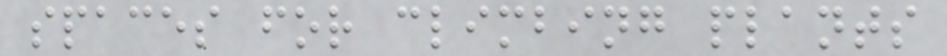spaces for climbing plants
